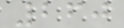260
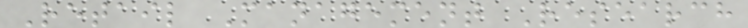Retail Management Research
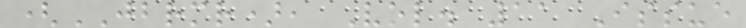(JBRMR), Vol. 11 Issue
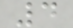4
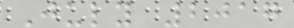July 2017
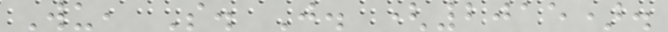Wu, S. J. (2015).
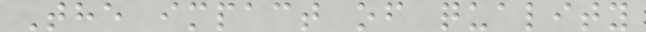The impact of quality
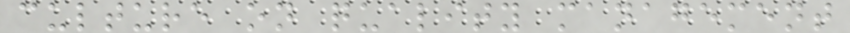culture on quality management
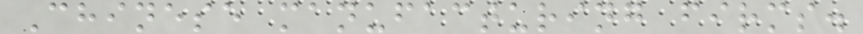Chinese manufacturing firms.
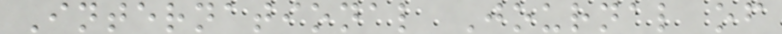International Journal of
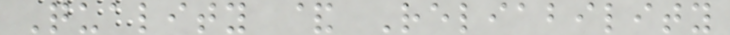Quality & Reliability
